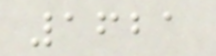1621
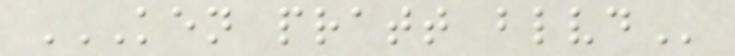KEN PRATT BLVD
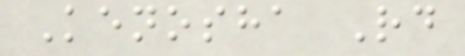Kenosha Rd
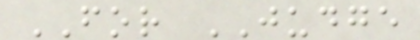FOR JUDGE
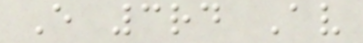E 3rd Av
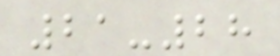21-28
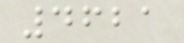4621
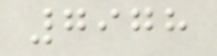7978
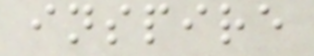inspire
